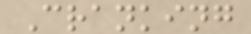Cranking
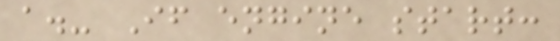a.- If engine start:
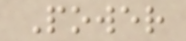Power
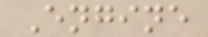Engine
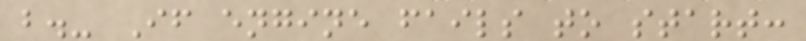b.- If engine fails to start:
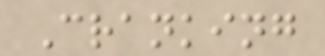Cranking
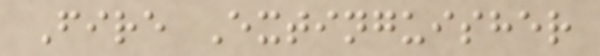Fire Extinguisher
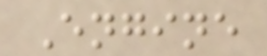Engine
